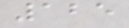125
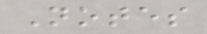Notes
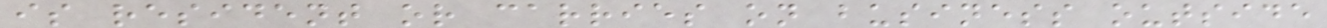is resident or carries on business outside
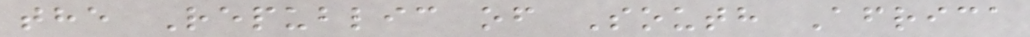the Republic of South Africa
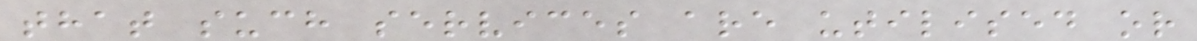that such services are utilised or
